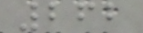262
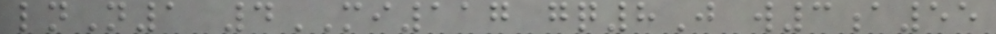lnN1 4MI117 gq8J w3a55
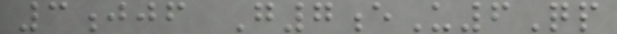3jjf G7eU6Qp
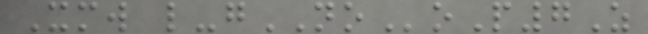Xmw l-gNOoP7Z
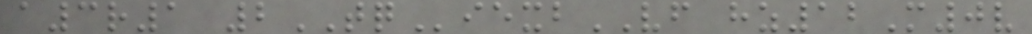a3r1 2TQiexbVF hz12M0v
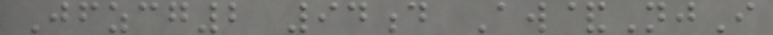Jfzcg2 94d Aw&NjI
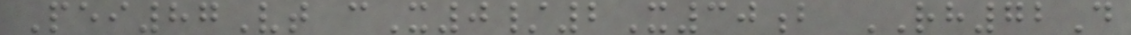Pei87Vt cX0/2X30b RH72D
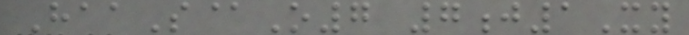HaaS@O7 7j1Xy
